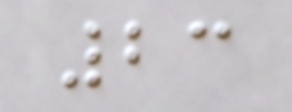23
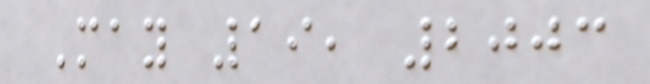May 19, 2003
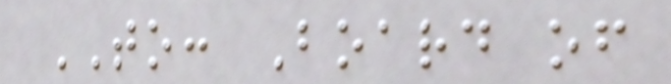TO: Board of
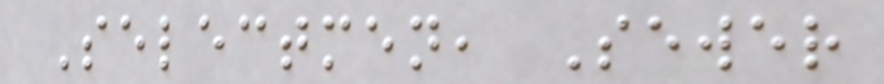Selectmen, Sewer
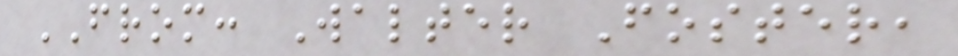FROM: Walter Foster,
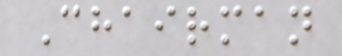Chairman
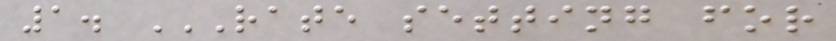1. RATE SETTING FOR
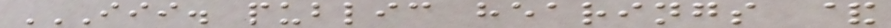III. PUBLIC HEARINGS &
